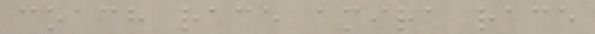coach race amira race
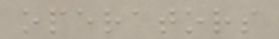operators
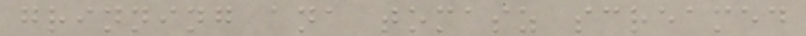grinning ana tomasz screamed
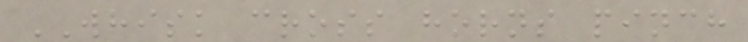WHISK cross horns pinch
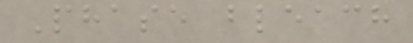Phase bleach
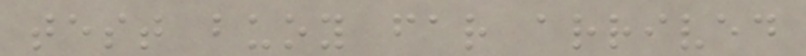test buoy far arrived
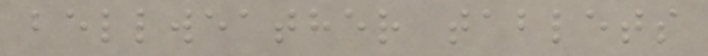bellweather tablets
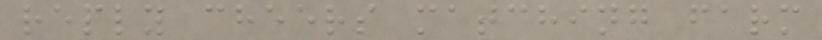reply cheers matching farm
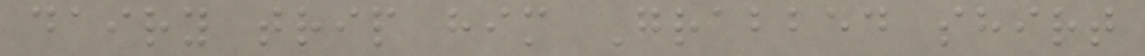dairy trip him Grabbed shirt
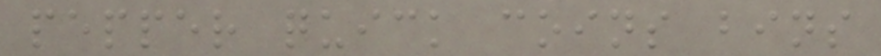pepper quick coins bins
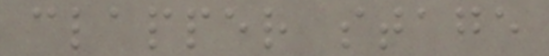clapper stage
